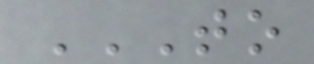TO
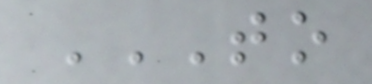TO
